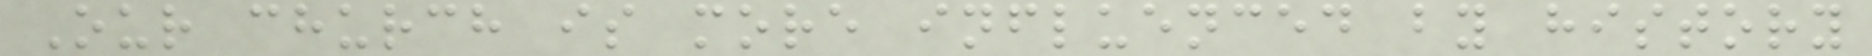Our church is more influenced by history
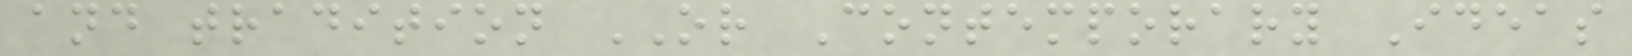and tradition OR Contemporary Ideas
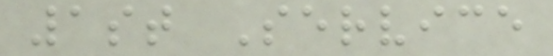1st Service
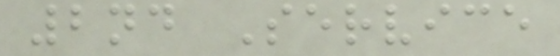2nd Service
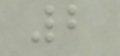2
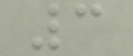3
